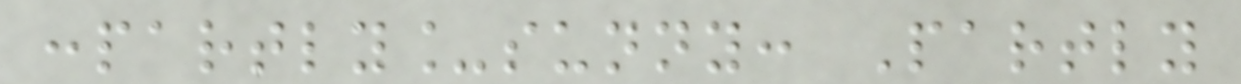:partly_sunny: Partly
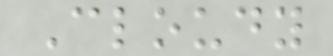Cloudy
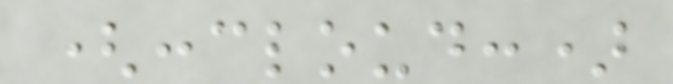(:cloud:)
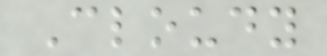Cloudy
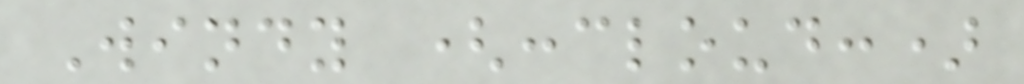Windy (:cloud:)
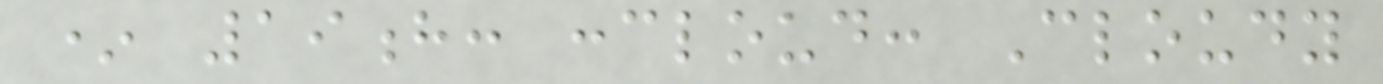* 19h: :cloud: Cloudy
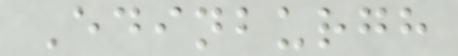Edinburgh
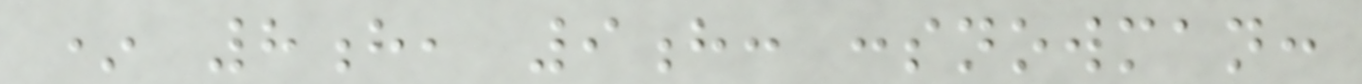* 8h, 9h: :snowman:
